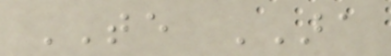TE ARA
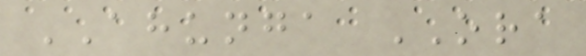AHUNGA ORA
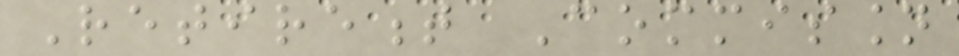Retirement Commission
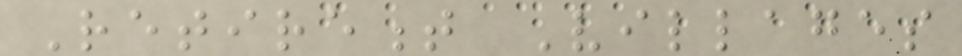Retirement Villages
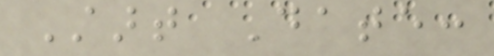Start Date:
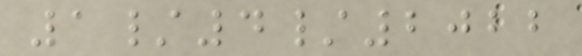1/4/2022
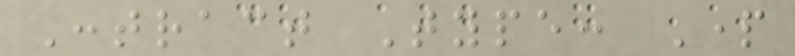Contract Type: Part
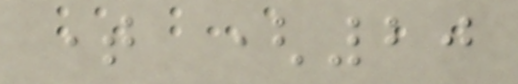time (20
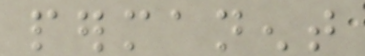permanent
